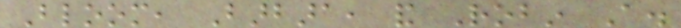Bloom, Barbara, and Robin A.
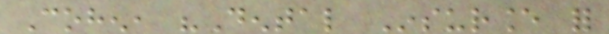Cohen, "Dental Insurance for
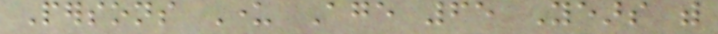Persons Under Age 65 Years with
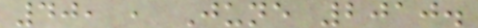40, , June 2010.
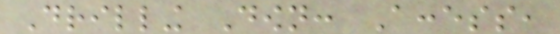Drilling Down: Access,
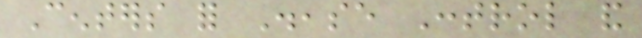Centers for Disease Control and
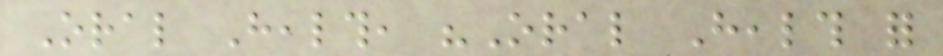Oral Health, "Oral Health for
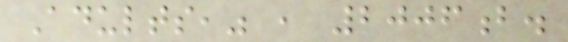Adults," , 2006b.
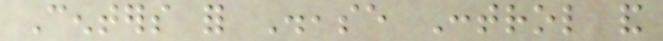Centers for Disease Control and
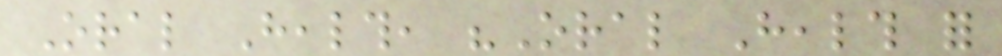Oral Health, "Oral Health for
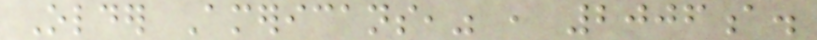Older Americans," , 2006a.
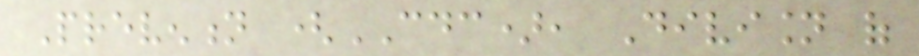Prevention (CDC), Division of
